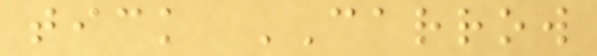tick CARROW
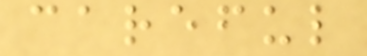careful
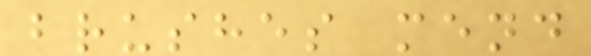brushes mend
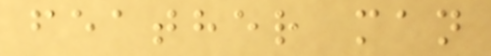feather man
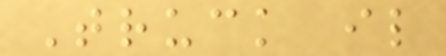Truck il
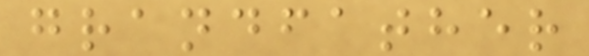grandfather
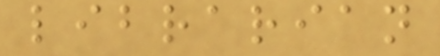librarian
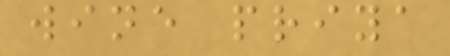wine priya
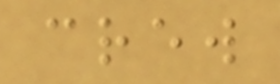crew
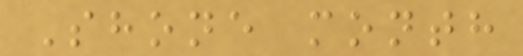Shone month
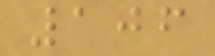106
